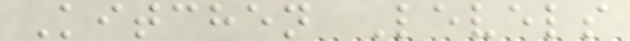Kitchen Levels
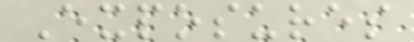Exposures
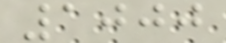1000
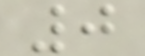0
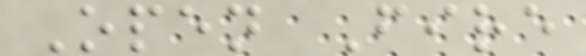Open Fire
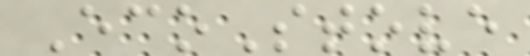EcoStove
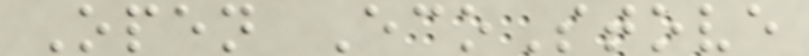Open EcoStove
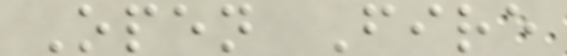Open Fire
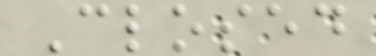Closed
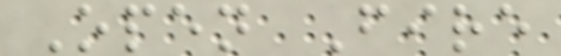Open Fire
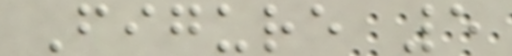Figure 5
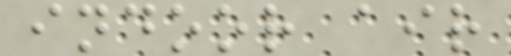indoor air
